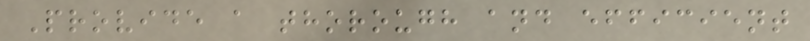Provide a thorough and efficient
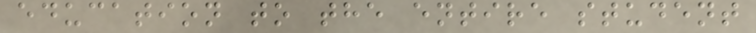education to the entire student
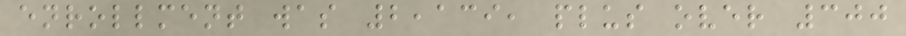enrollment was 2,139, plus over 300
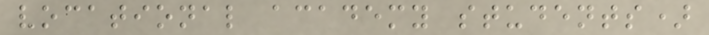vocational academy students)
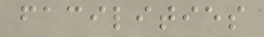facilities
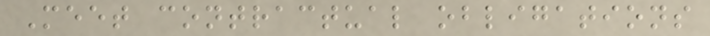Meet contractual obligations
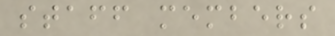staff members
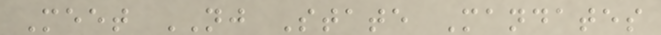Meet NJ State Mandates
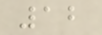12
